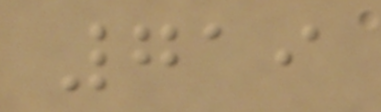719
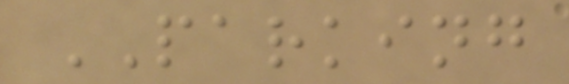PARKING
